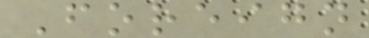Foreign
